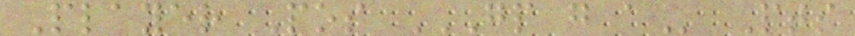Player Pos GP G A Pts
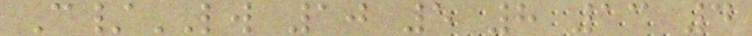C/LW 10 5 8 13 4
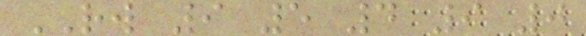RW 9 5 4 9 0
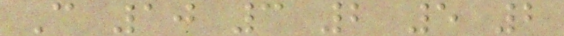C 10 3 2 5 2
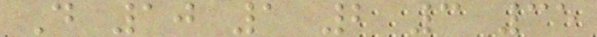D 10 1 2 3 35
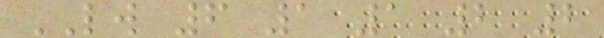LW 6 1 1 2 2
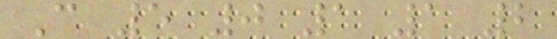C 5 0 1 1 2
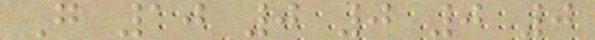G 10 0 0 0 0
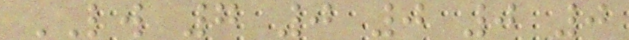LW 7 0 0 0 0
